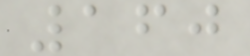160
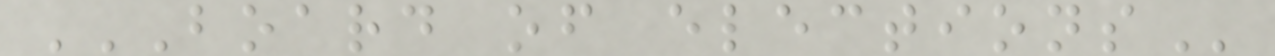BOARD OF ELECTIONS
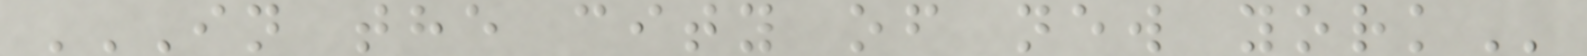IN THE CITY OF NEW YORK
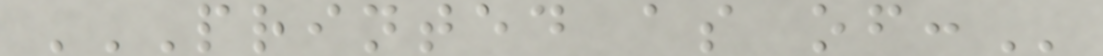PRINTED AS OF:
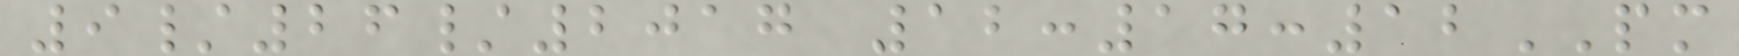9/26/2017 12:17:12PM
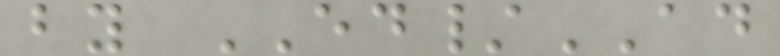by ED/AD
